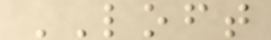LOFT
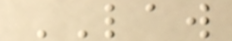LAW
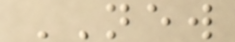NEW
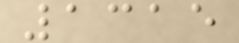1315
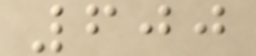600
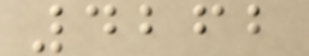4262
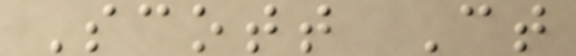Scott Ct
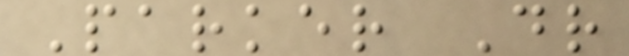Parker Dr
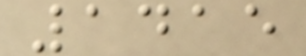1415
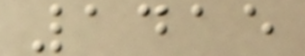1415
